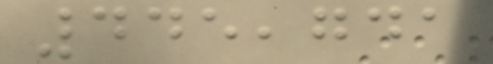445,741
